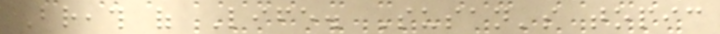Breath of Life. Susan's topic
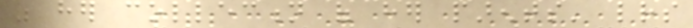was her collection of her parents' letters
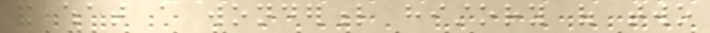and what a wonderful history of two
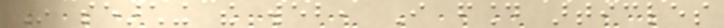In searching the web, I found articles
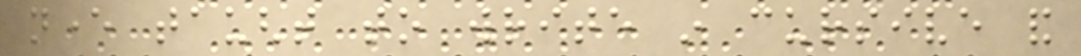never taught to write in cursive and
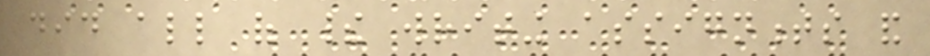did all of their writing assignments and
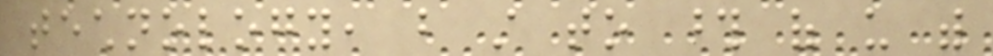technology, but still to those of us with
